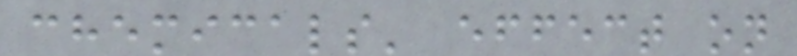chemicals' effect on
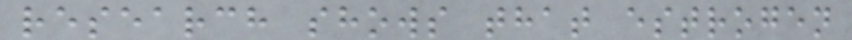research shows that estrogen
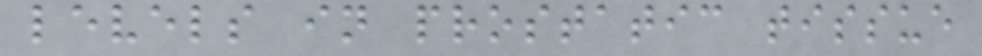levels in prostatic tissue
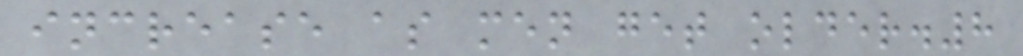increase as men get older.8
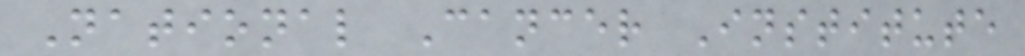National Cancer Institute
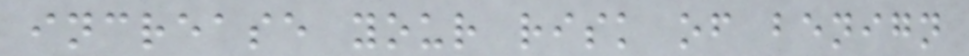increase your risk of benign
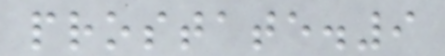prostate.9
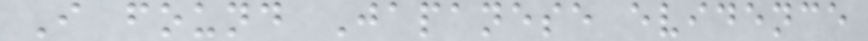I found Japanese evidence
